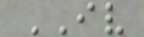IV
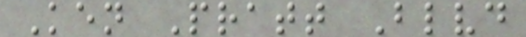Ken Pratt Blvd
